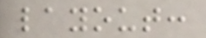layout:
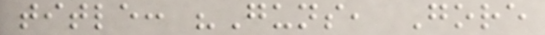title: "Guns, Gore
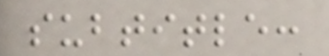subtitle:
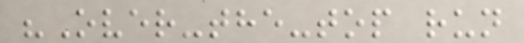"Over-the-top run
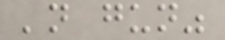'n gun"
